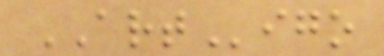ARTigo
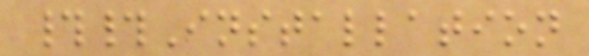##Installation
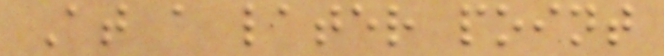At a later point
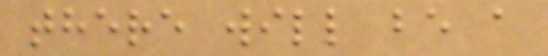there will be a
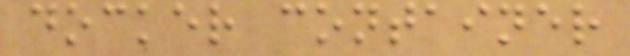docker container
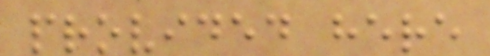provided here
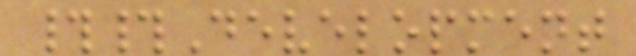##Development
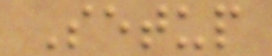Setup
